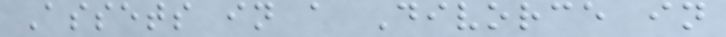Assets in a Divorce in
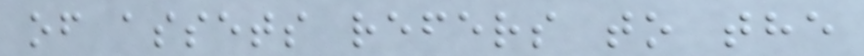of assets refers to the
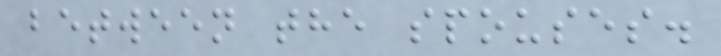between the spouses.
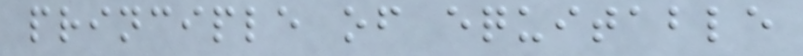principle of equitable
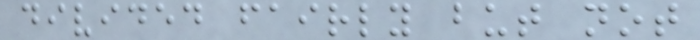divided fairly but not
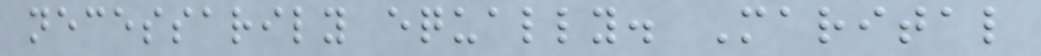necessarily equally. Marital
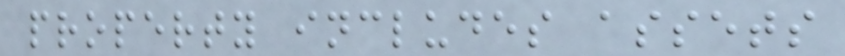property includes assets
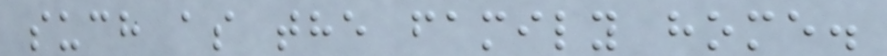such as the family home.
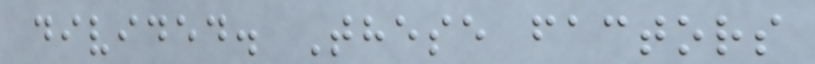divided. These factors
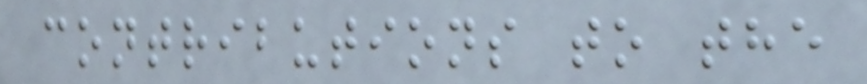contributions to the
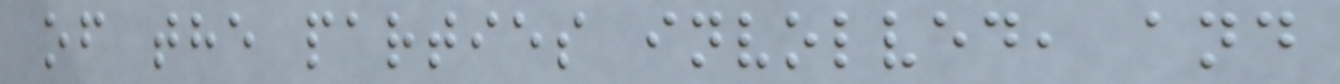of the parties involved, and
